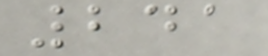241
